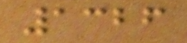1326
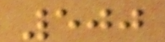500
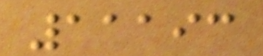11193
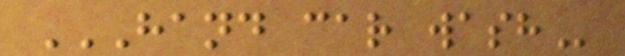HAND CAR WASH
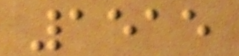1515
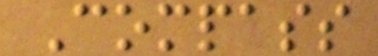Compass
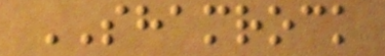SHAMROCK
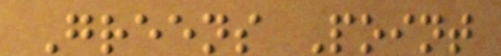Greens Point
